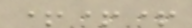+++
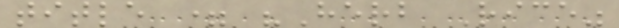title = "Herb Rice"
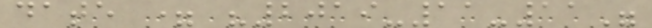date = "2019-11-11"
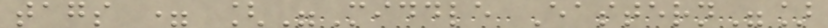tags = ["Middle Eastern"]
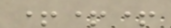+++
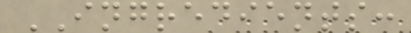INGREDIENTS:
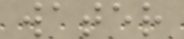water
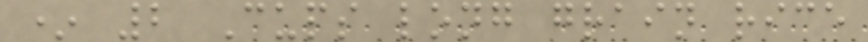* 2 Cups long grain rice
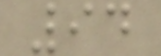94
